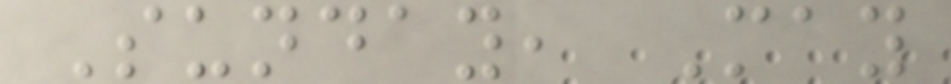Sunday, May
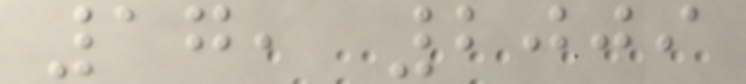17, 2009
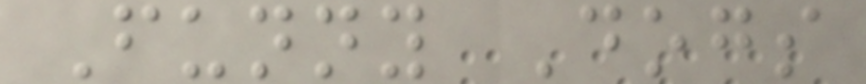Funny Dogs
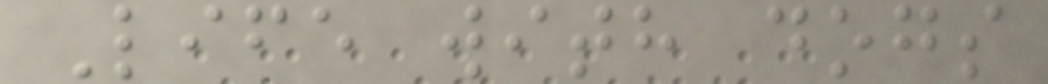Life with dogs
